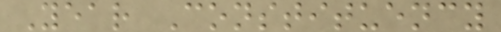Year Constituency
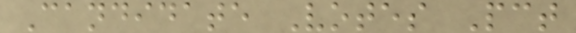Candidate Votes Pct
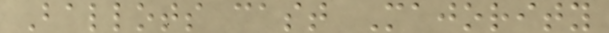Ballots cast Majority
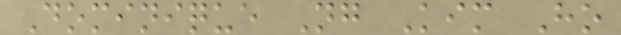Dominique Ng Kim Ho
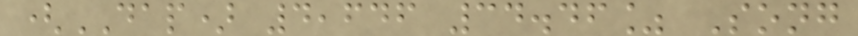(DAP) 4,646 34.46% Song
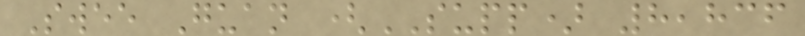Swee Guan (SUPP) 8,836
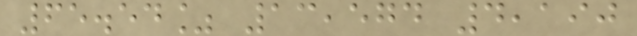65.54% 13,574 4,190
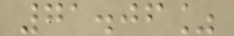71.06%
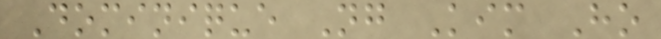Dominique Ng Kim Ho
